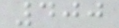400
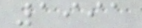1991
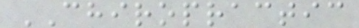CHIROPRACTIC
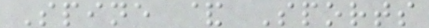Spine & Sports
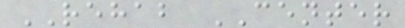REHAB CENTER
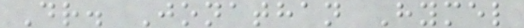Dr. Jonathan Hymel
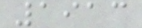1913
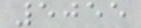5055
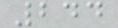244
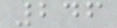246
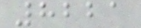8221
